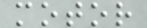motor
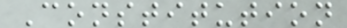Constitution
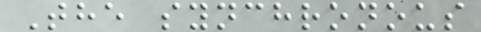The synchronous
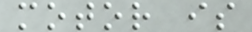motor is
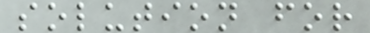solution for
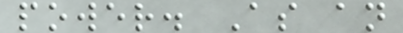power. As an
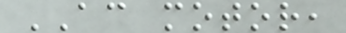AC motor,
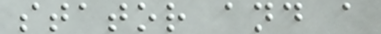stator and a
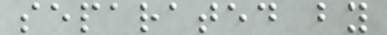separated by
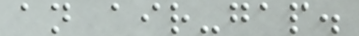an air-gap.
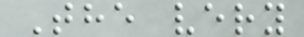The very
